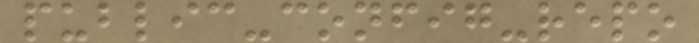public-config-repo
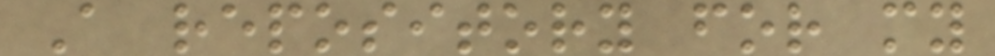A repository for my
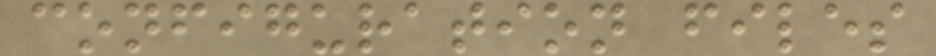configuration files
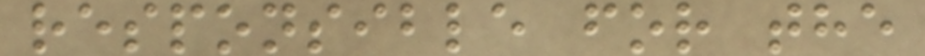responsible for the
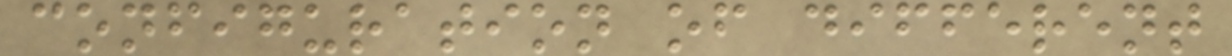configuration of different
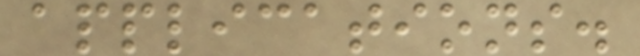applications.
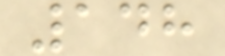148
